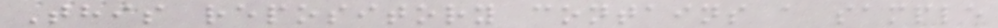This repository contains a sample
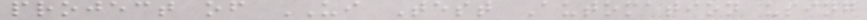project of UI Test Automation using
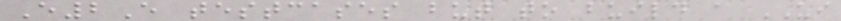E2E testcases but to build a UI
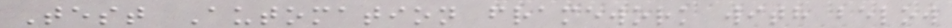Test Automation framework with below
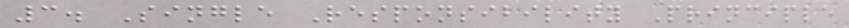3. Single Responsibility Principle
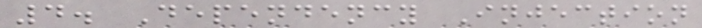4. Dependency Injection
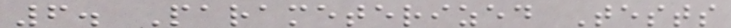6. Parameterized Tests
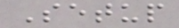Setup
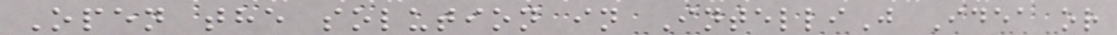Open the solution in IntelliJ Idea or
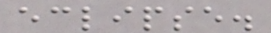eclipse.
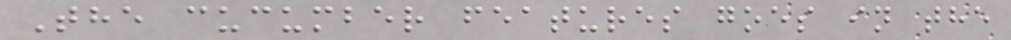The cucumber features goes in the
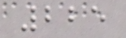225
